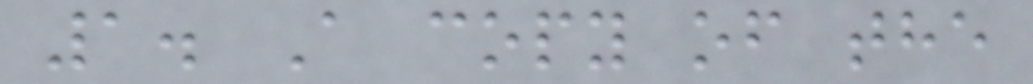1. A copy of the
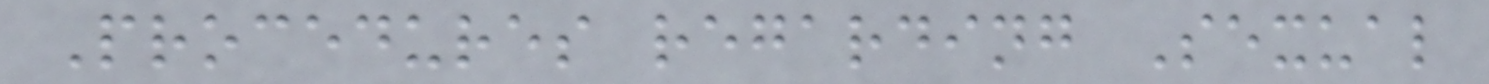Procedures regarding Sexual
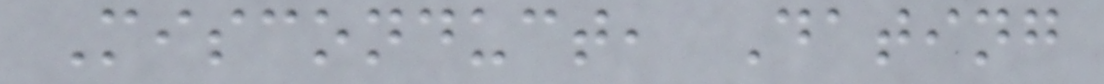Misconduct, Dating
